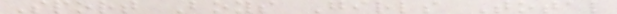Sport Boys Girls Total
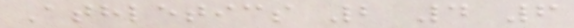Athletics 2 4 6
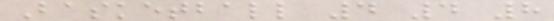Basketball 4 4 8
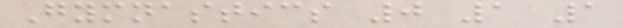Gymnastics 0 1 1
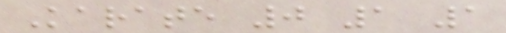Karate 0 1 1
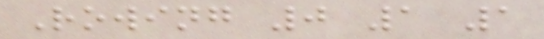Rowing 0 1 1
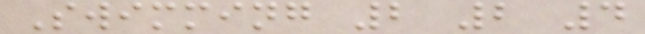Swimming 2 2 4
